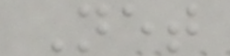Net
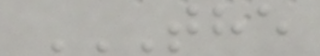THE
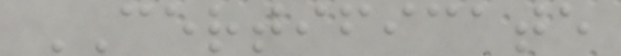CERTIFICATE
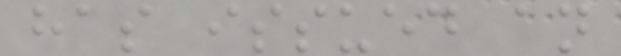has issued an
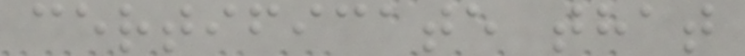certificate that
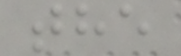the
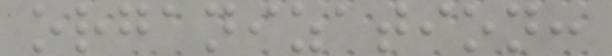organization:
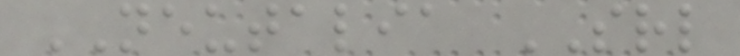NEUTALIA SRL
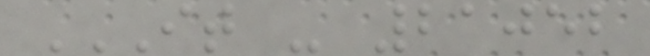IT - 21052
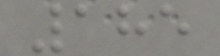185
